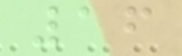16
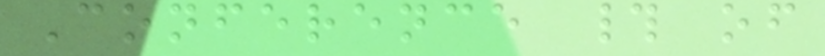Conference # of
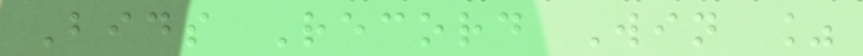Bids Record Win %
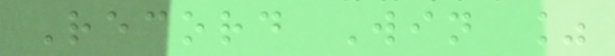Record Win %
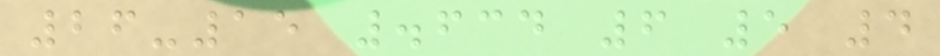26-15 .634 6 5 4
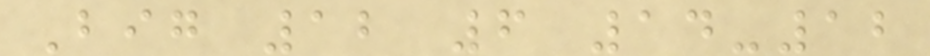Big 12 6 14-12
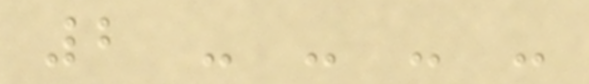2 - - - -
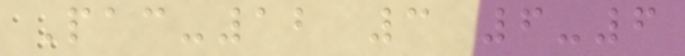Pac-12 3 6-6
